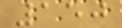150
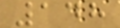148
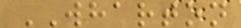WHARTON
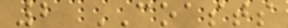2 COASTS
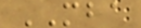MBA
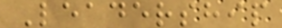Leadership
